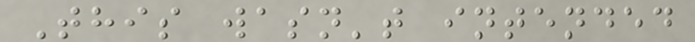This wasn't intended
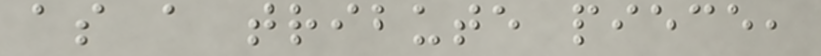as a tribute piece,
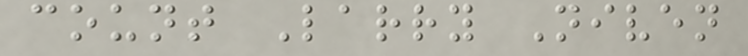count Larry Niven
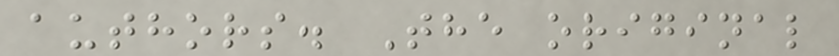authors. The original
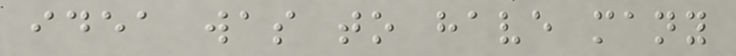idea was to have many
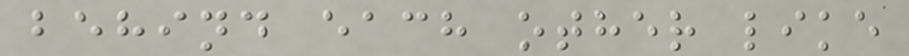behind each other like
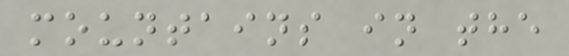mountains in the
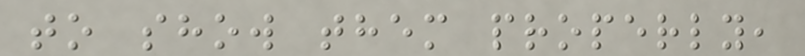to show them properly,
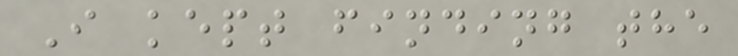I kept finding the
